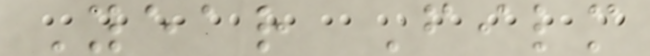Year Film
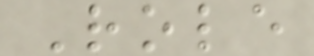Role
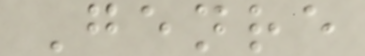Genre
